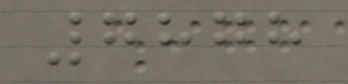7878
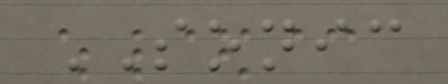SONIC
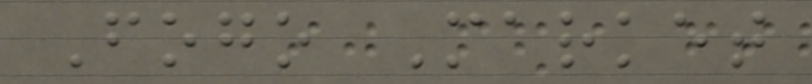Fogo Market
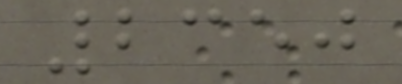2350
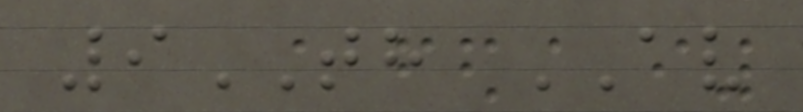9TH AV
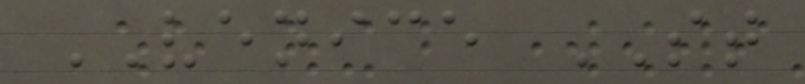VENICE ST
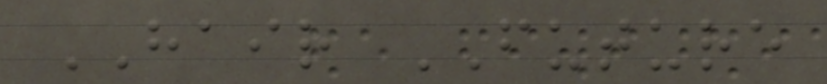HAIR FUTURE
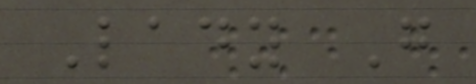Lady G
